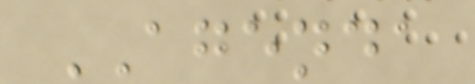AGENDA
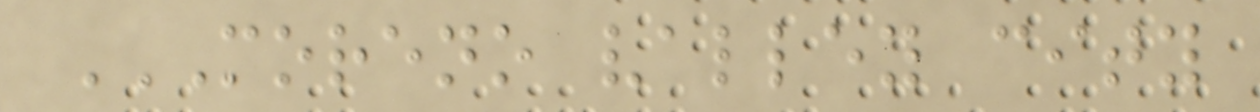MORENO VALLEY CITY
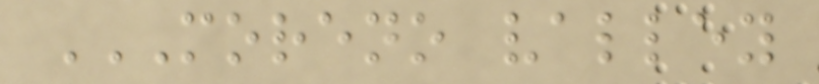MORENO VALLEY
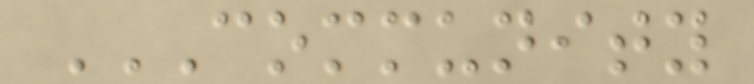COMMUNITY
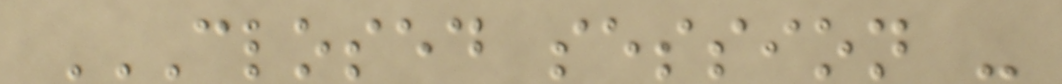CLOSED SESSION -
